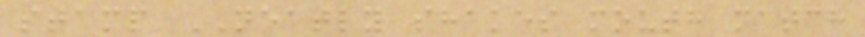stamp NEATLY shakes mouth match
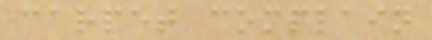carpet complain
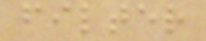filter
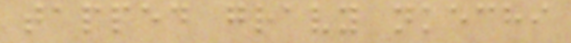tapped gravy nkechi
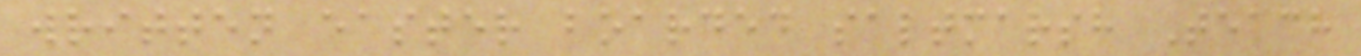written easter boarded saltmarsh Teach
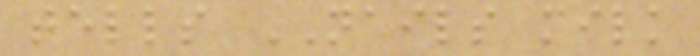tells NAILS milk
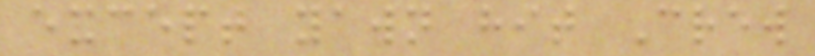except yawn hit Crew
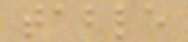table
